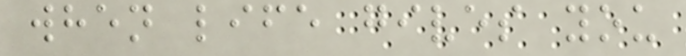when life gives you
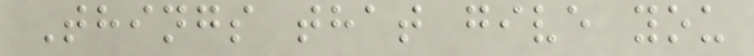Things that give you
